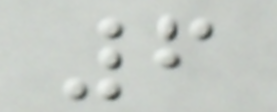6
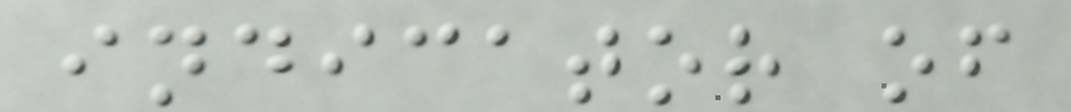indicator of
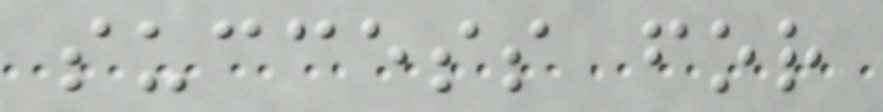success for
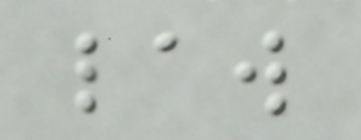law
